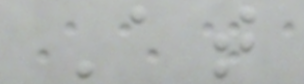At
